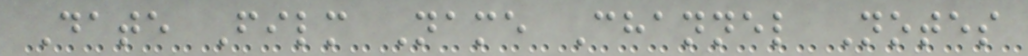Date Film Name Channel Notes
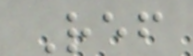Ref
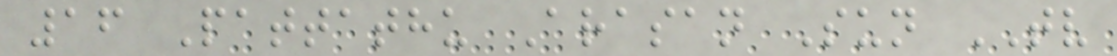16 Pattathu Arasan Sun TV
